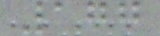177
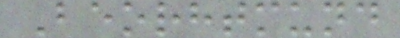Beorhtmund
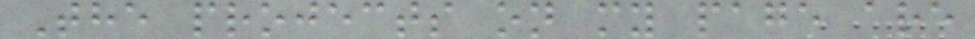The projects on my page are
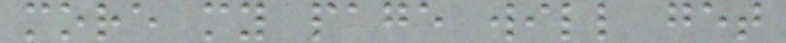more my page will get
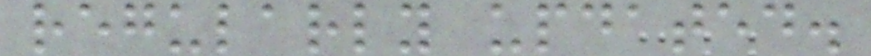regularly updated.
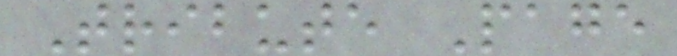Tribute Page
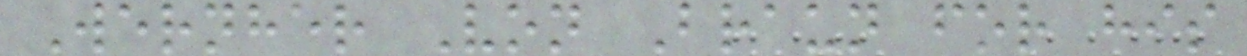Wernher Von Braun for his
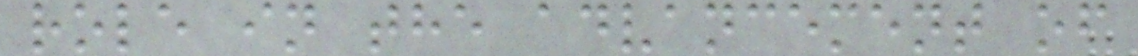role in the advancement of
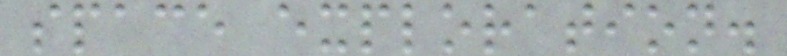space exploration.
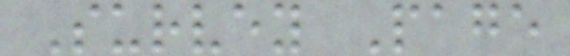Survey Page
